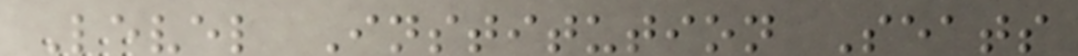Level Institution Seats
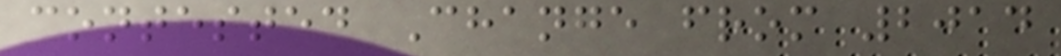contested Change from 2014
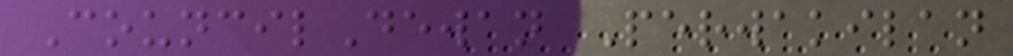CouncilDewan Perwakilan
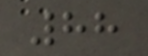88
